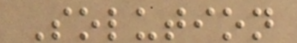Solution
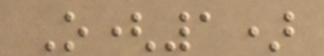O(1)
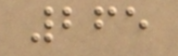265
